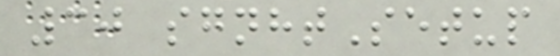30 sgnhtSetup
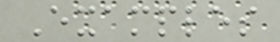Examples
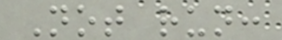Not run:
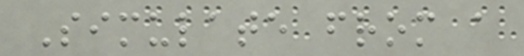Simulate from a
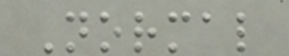Normal
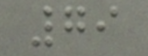79
